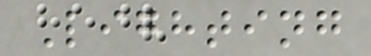Lighting
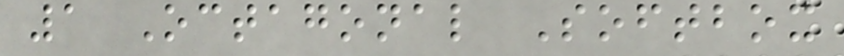1 Octagonal Softbox
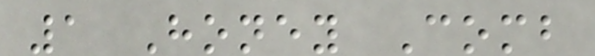1 Honey Comb
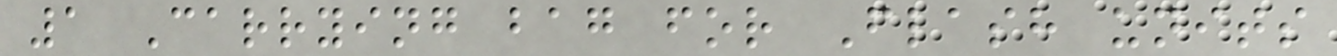1 Carrying bag for Flash units
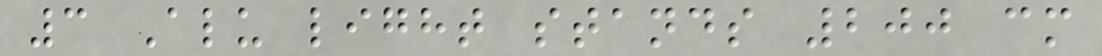3 Alu light stands 200 cm
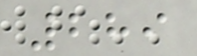289
